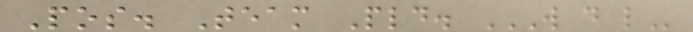Pos. Team Pld. W D L
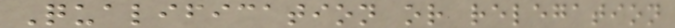Qualification or relegation
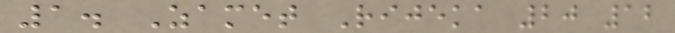1. Zamet Rijeka 20 12
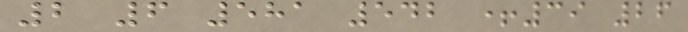2 6 581 542 +39 26
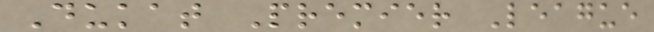Dukat Premier League
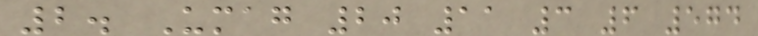2. Umag 20 11 3 6 574
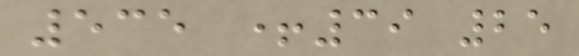535 +39 25
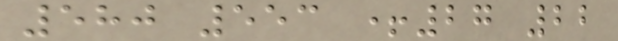580 553 +27 22
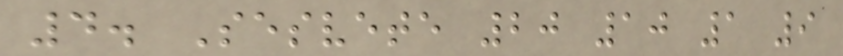4. Sesvete 20 10 1 9
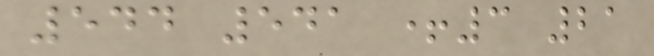544 541 +3 21
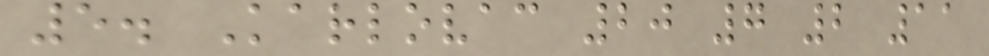5. Karlovac 20 7 2 11
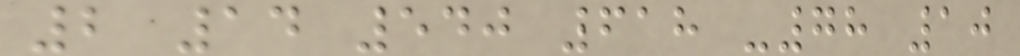2 14 540 618 -78 10
